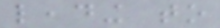leading to
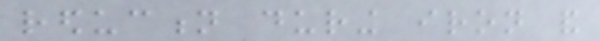reduction during iron and
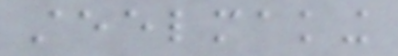steelmaking
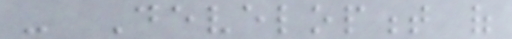- Development of
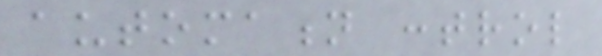automation control
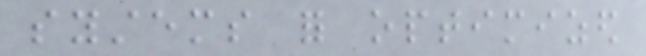systems for optimized
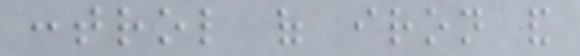control of iron and
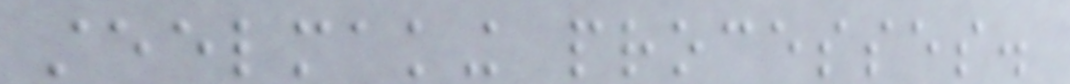steelmaking processes.
